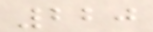220
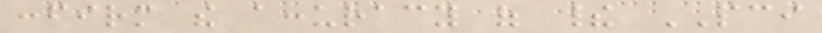confirm the accuracy of their PCI
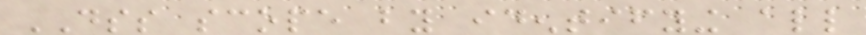DSS scope by identifying all
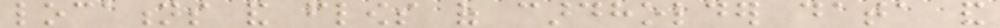locations and flows of cardholder data and
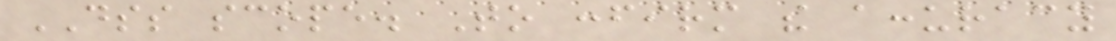DSS scope. To confirm the accuracy
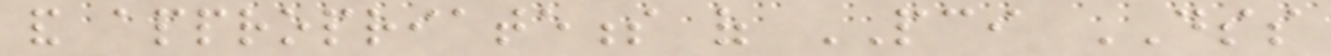and appropriateness of PCI DSS
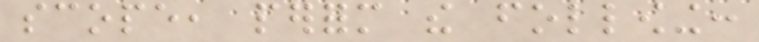scope, perform the following:
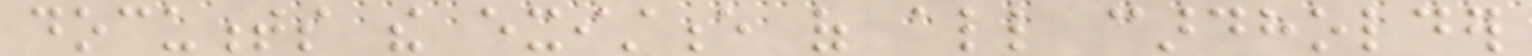documents the existence of all cardholder
